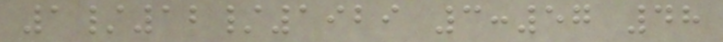1/12/1929 3:57 48
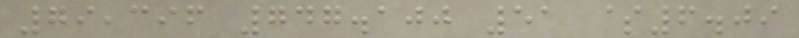79,396 747.100 51 $6.09
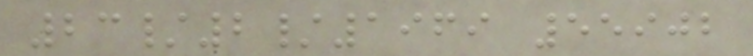23/2/1969 55902
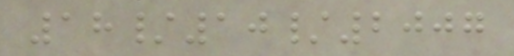18/10/2007
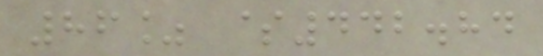86% $442.84
